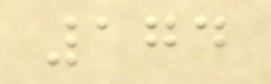174
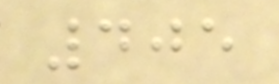405
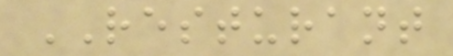RESTURANT
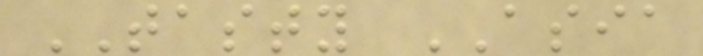TASTY ASIA
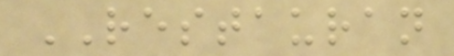RESTAURAN
